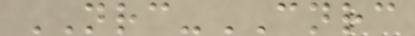NRC-CNRC
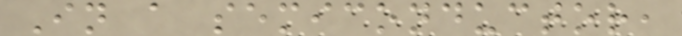In a semiconductor,
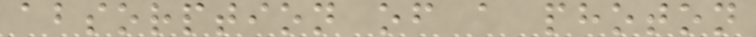absorption of a photon
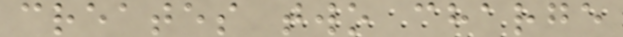creates two charge
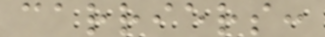carriers:
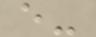e-
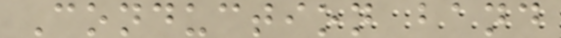Conduction band
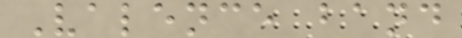Valence band
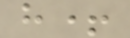h+
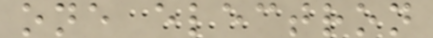one electron
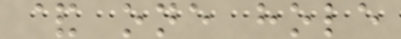& one hole
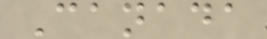Canada
